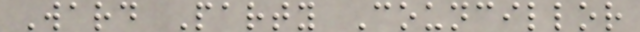Ward Party Councillor
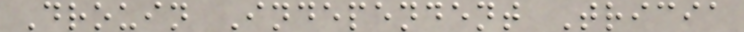Drouin Independent Tricia
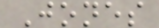Jones
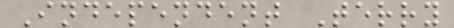Independent Terry
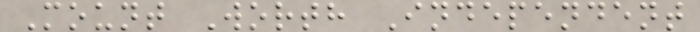Mount Worth Independent
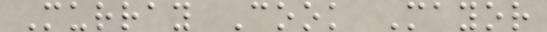Murray Cook Mayor
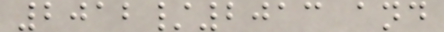2012/2013 and
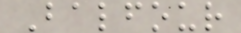Balfour
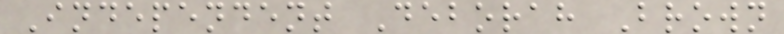Independent Deborah Brown
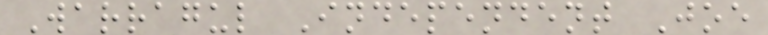Warragul Independent Joe
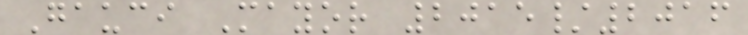Gauci Mayor 2015/2016
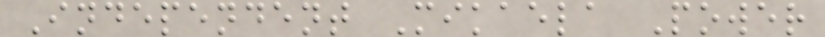Independent Mikaela Power
